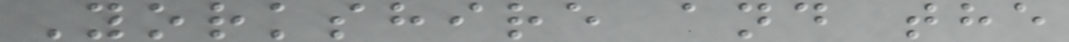Yorkshire and the
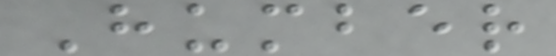Humber
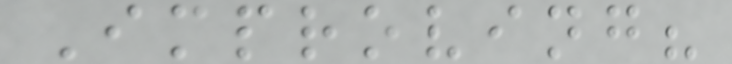Improving?
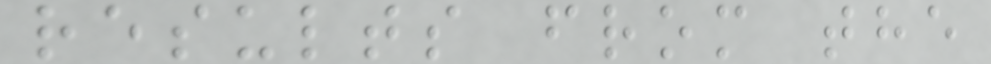results from the
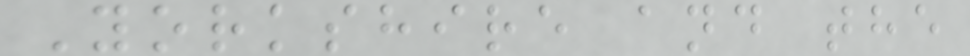Yorkshire and the
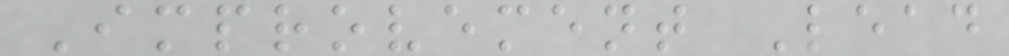Improvement Lead
